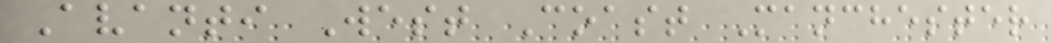Avanti West Coast Manchester
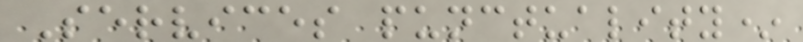Services punctuality*
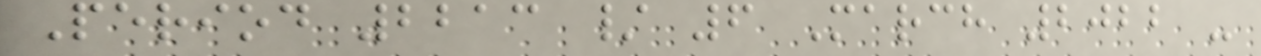Period 2213 / 6 March 2022 -
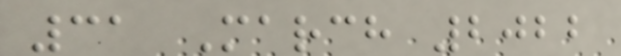31 March 2022
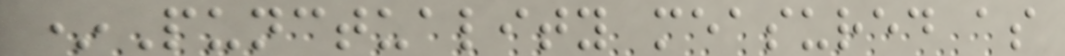*Punctuality measured as
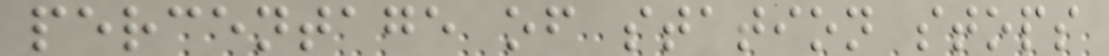percentage of station stops
